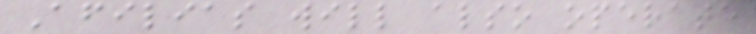Afilias will also operate
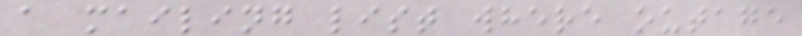a mailing list where outage
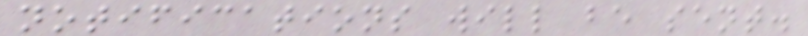notifications will be sent.
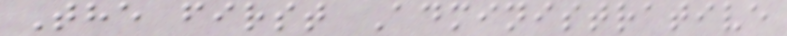The first Administrative
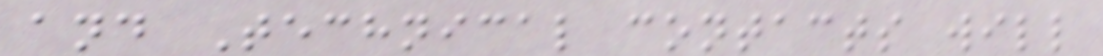and Technical contacts will
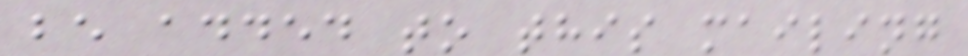be added to this mailing
